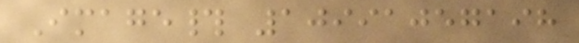Image# 10991057198
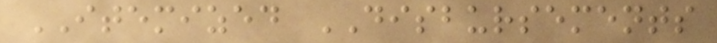ITEMIZED DISBURSEMENTS
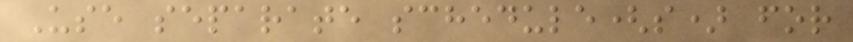Use separate schedule(s) for
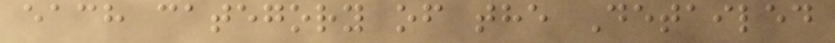each category of the Detailed
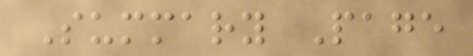Summary Page
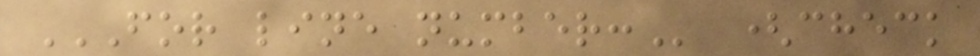FOR LINE NUMBER: (check
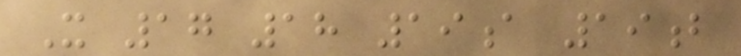X 17 18 19a 19b
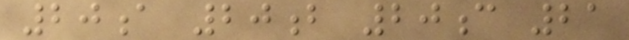20a 20b 20c 21
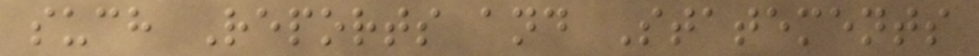such Reports and Statements
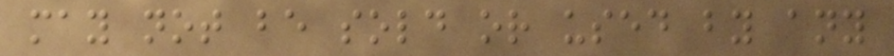may not be sold or used by any
